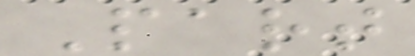Part
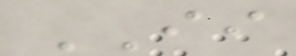II
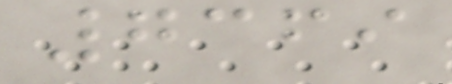7369
